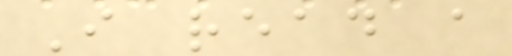I read a
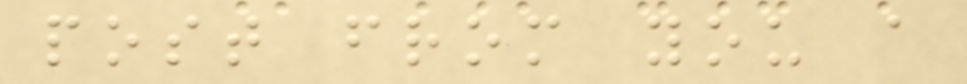post from you a
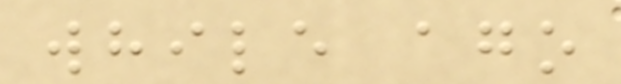while ago
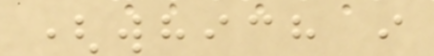(which i
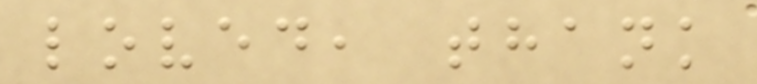loved, thank
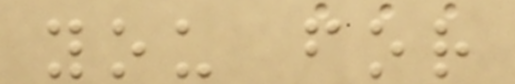you for
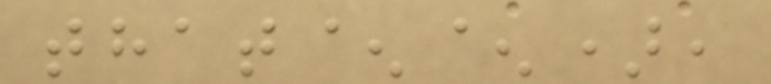that^^),
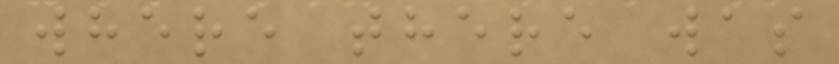where there was
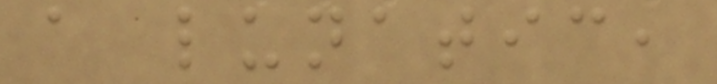a lunatic,
